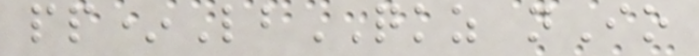pp*LbQKZ nIo
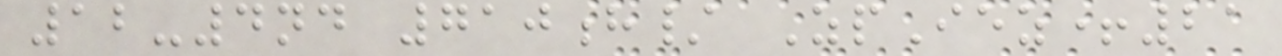12-4nd 710h/ ZpIez+21
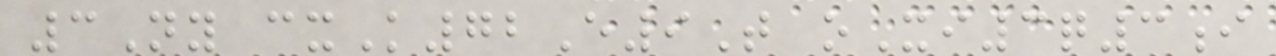3Ny cxK72E9T oXi3q3i
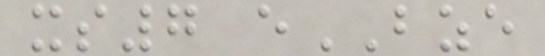xs7 eBZE
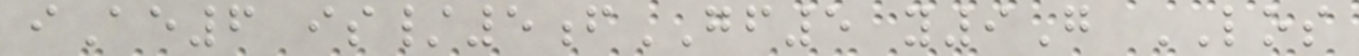iAe6 is/5fGF5 y9G LOS
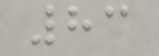83
